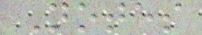Notes
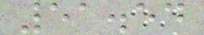51.54
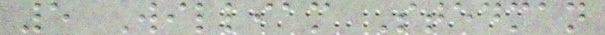5 William Stedman
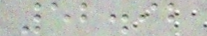52.92
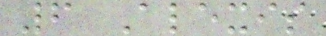6 Alexis
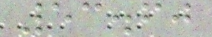53.60
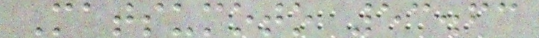Matsumoto 53.63
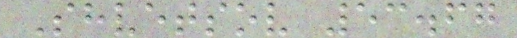Shvetsov 53.67
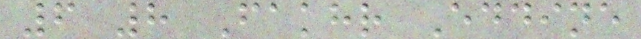6 8 Fakhr Eddine
